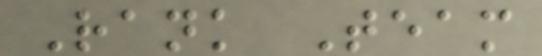Rank Team
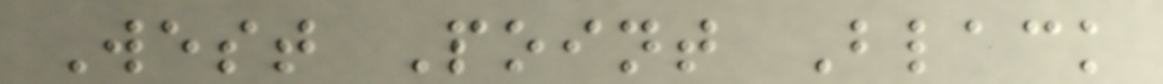West Point Black
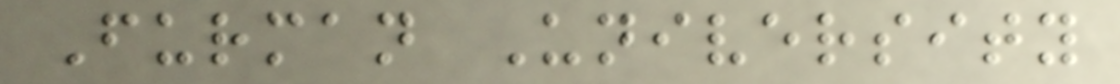Furman University
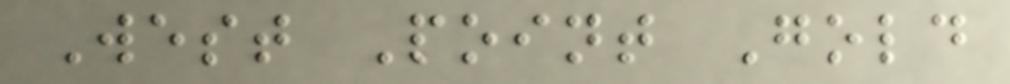West Point Gold
